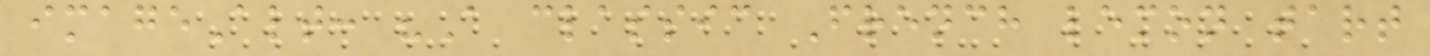imageAlt: "A classic French lemon tart
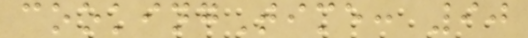cookingTime: 90
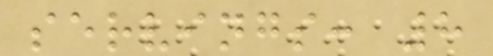servings: 8
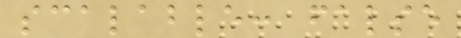scalable: false
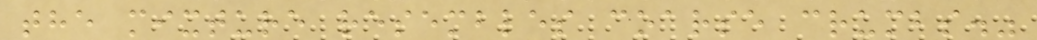the mixture resembles coarse crumbs."
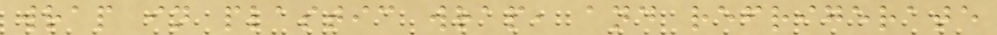wrap in plastic wrap, and refrigerate
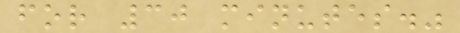for 30 minutes."
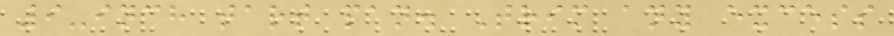9-inch tart pan. Trim any excess
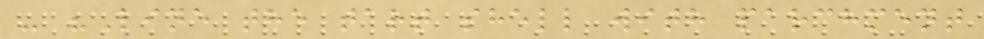- "Line the tart shell with parchment
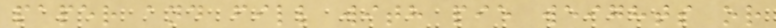paper and fill with pie weights or
